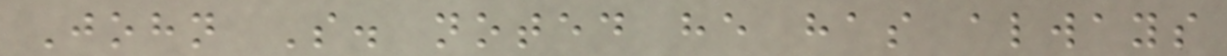John S. noted he has always
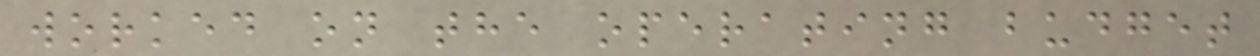worked on the operating budget
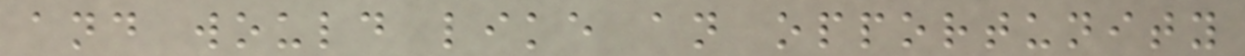and would like an opportunity
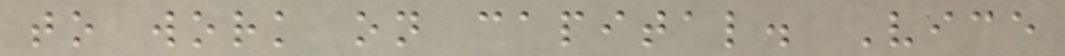to work on capital. Vice
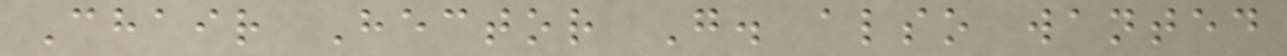Chair Hector G. also wanted
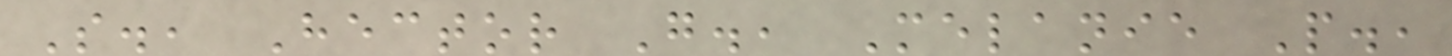S., Hector G., Melanie P.,
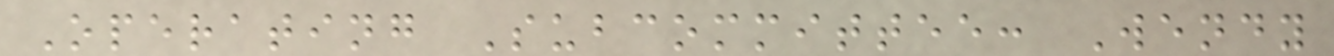Operating Subcommittee: Wendy
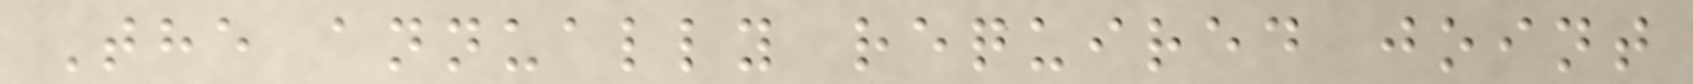The annually required joint
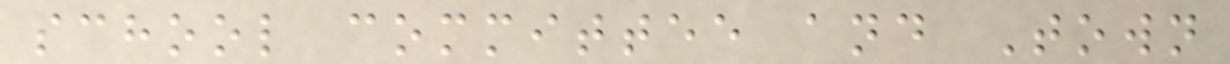school committee and Town
